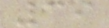39
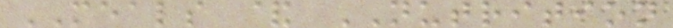MEALS & NUTRITION
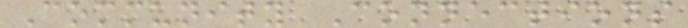Community Connections
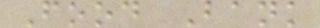Food Bank
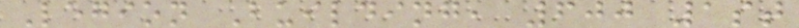Legion Building, 600 1st
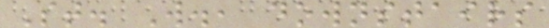St. W., downstairs
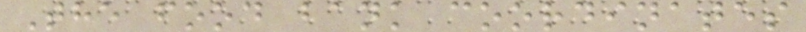The food bank coordinates
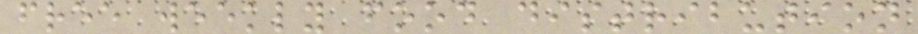free weekly food distribution
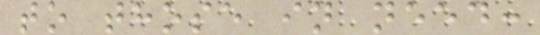to those in need:
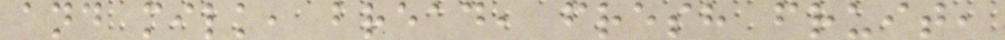and milk, bread, fresh fruit,
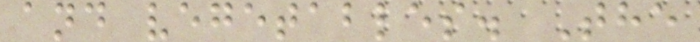and vegetables. The
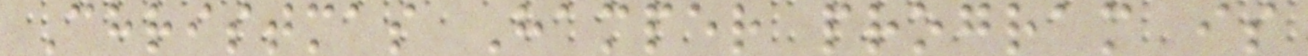Christmas Hamper program is
